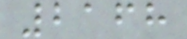2168
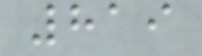819
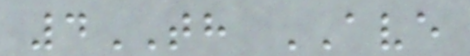4TH AVE
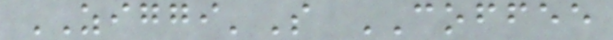ZIGGI'S COFFEE
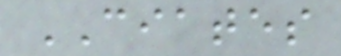CIATES
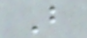B
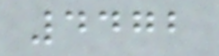4472
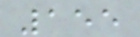155
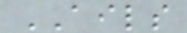AILS
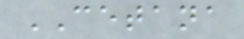CETANA
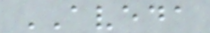AVEDA
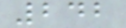242
